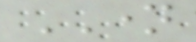NAME
